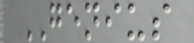GENIUS
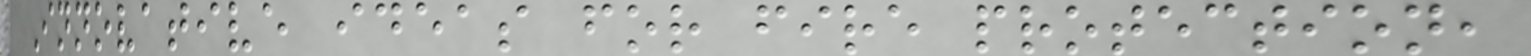Innovative ideas for fire protection,
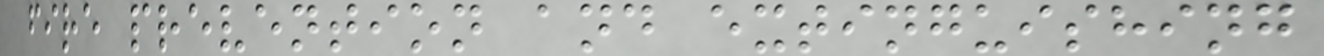fire prevention and extinguishing
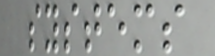systems
